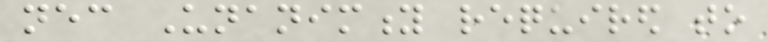necessary Unanimity required to
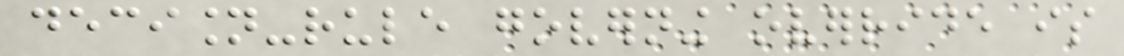decision-rule governing override is
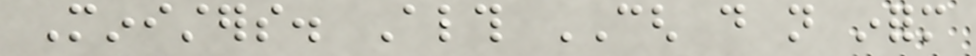Ministers. Although CGH do not inform
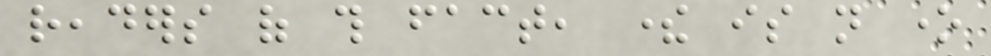readers of this fact, there is not one
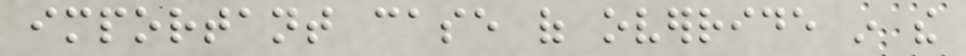important case of override in the
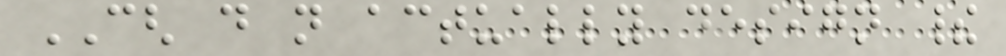CGH do not actually design their
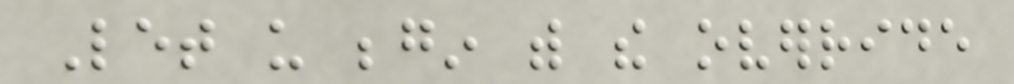Let us begin with the override
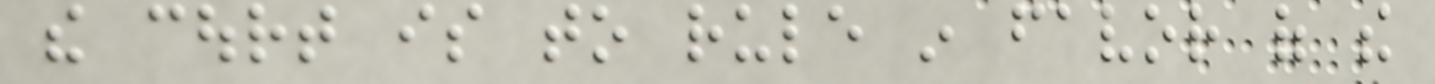the court is to rule in favor of the
